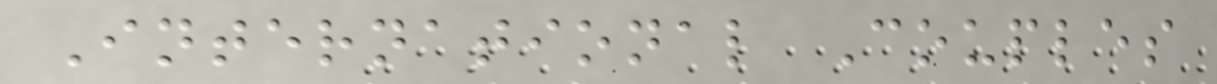International Couples
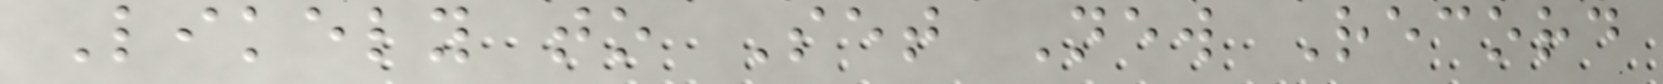Likely to Set New Record
